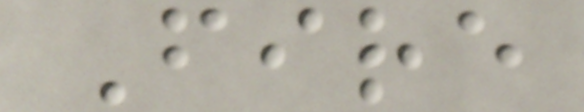Fire
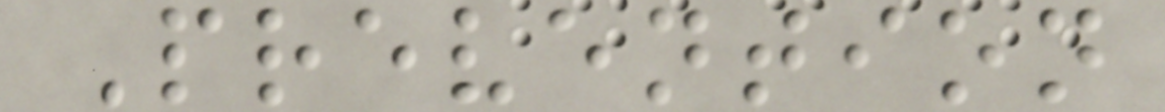Prevention
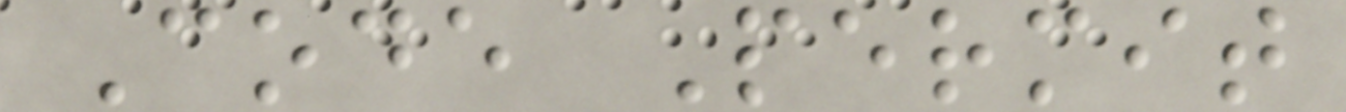Code Permit
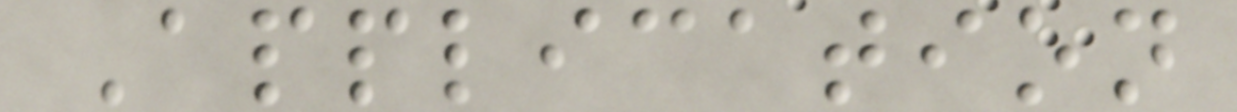Application
